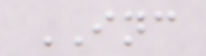INC
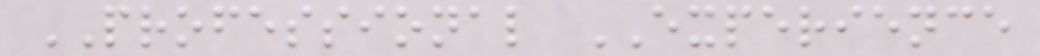PROFESSIONAL EXPERIENCE
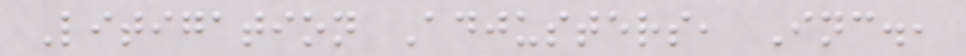Litigation Adjusters, Inc.,
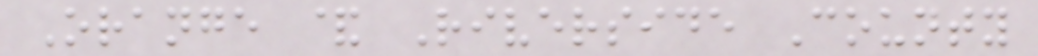Orange & Riverside County
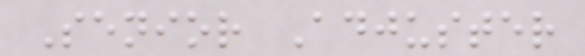Senior Adjuster
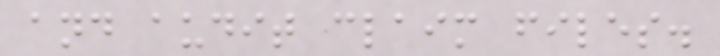and audit claim files.
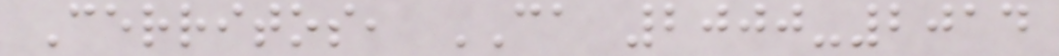Cerritos, CA 2000-2014
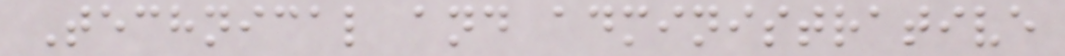Technical and administrative
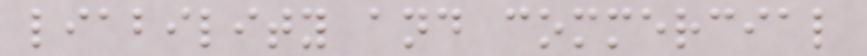liability and commercial
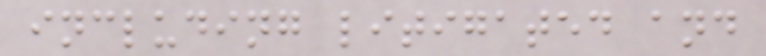including litigated and
